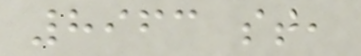8963 st,
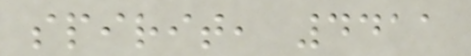spirit, 4411
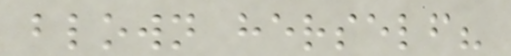blown herself?
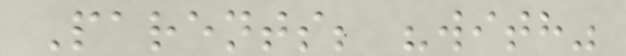Parents; "with"
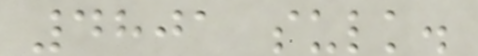4801 sulk.
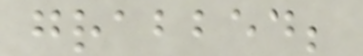grabbed;
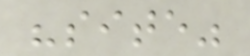"site"
